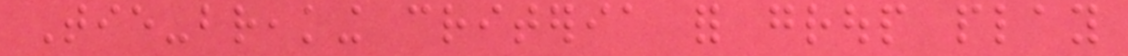Tie-breaking criteria for group play
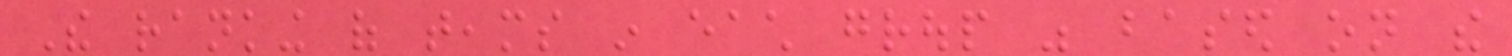The ranking of teams in each group was based on the
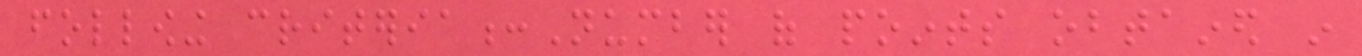following criteria:Number of points obtained in
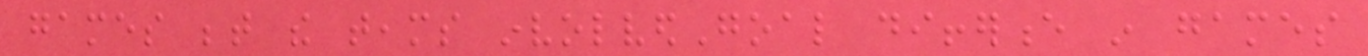games between the teams involvedGoal difference in games
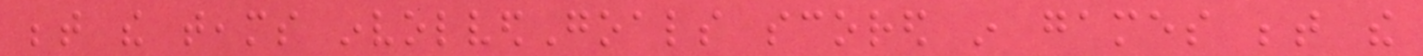between the teams involvedGoals scored in games between the
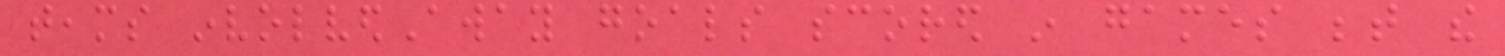teams involvedAway goals scored in games between the
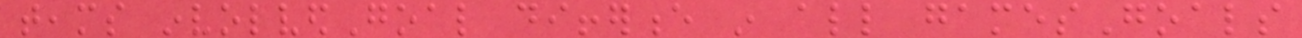teams involvedGoal difference in all gamesGoals
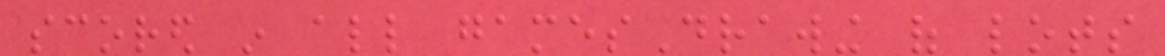scored in all gamesDrawing of lots
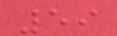59
